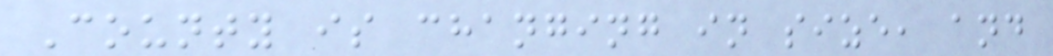County is changing in size, and
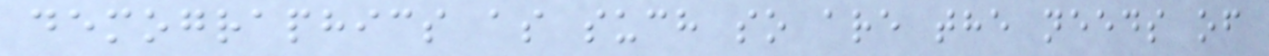demographics as such so are the needs of
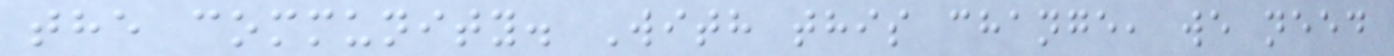the community. With this change, we need
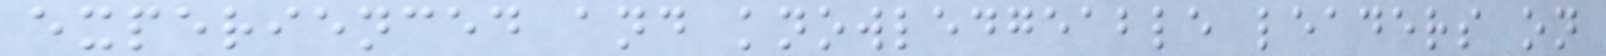experienced and knowledgeable leaders on
